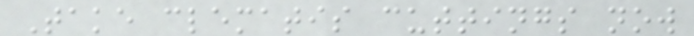Take clematis cuttings now
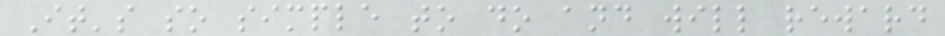It's so simple to do and will reward
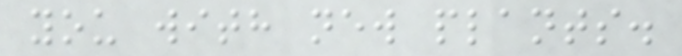you with new plants.
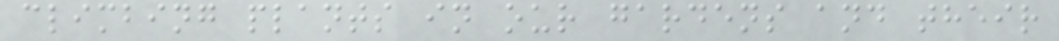climbing plants in our gardens and their
